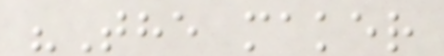"The maker
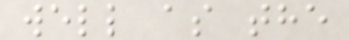well as the
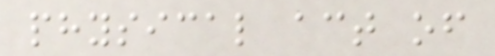physical act of
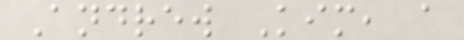Andrew Kim, a
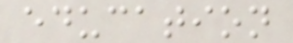education
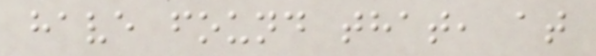have found that, at
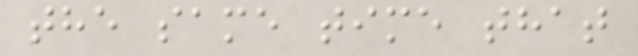the same time that
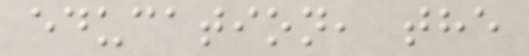education, the
